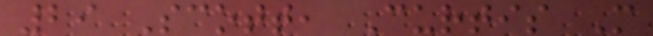29 Scott, Curtis M
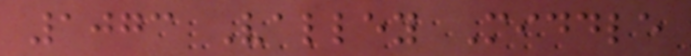1073 Valley Middle
